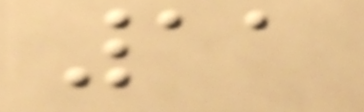11
